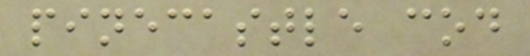pinecastle cod
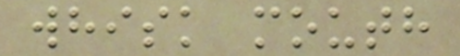whisk mouth
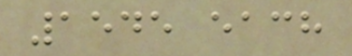1545 each
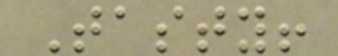Tasty!
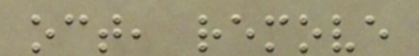oct, remove
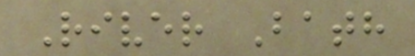River Bath
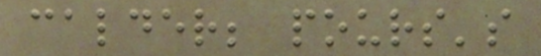calder; pours's
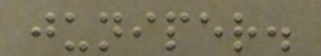juniper.
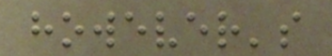however's
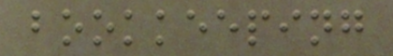bookkeeping
